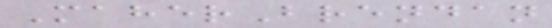MaherBrendan
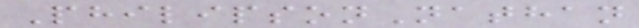PhilipsonNathan
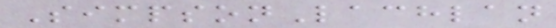SimpsonLachlan
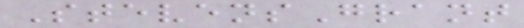StevensGrant
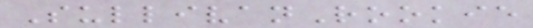SullivanRookie
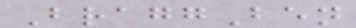BraggBen
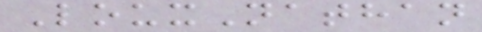LouxNathan
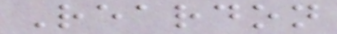Reardon
